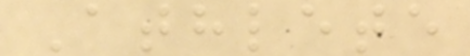Athlete
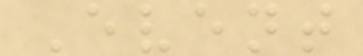Event
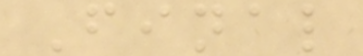Final
